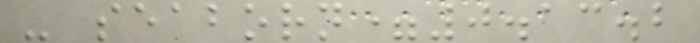- seaborn=0.13.2
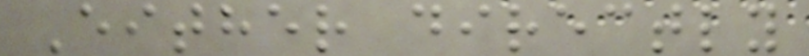Either directly
